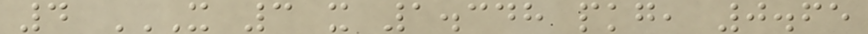4 X 3 X 1.348 PKG, 0.65
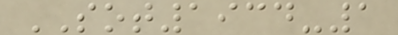SOT1934-1
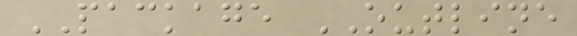PACKAGE OUTLINE
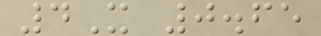4X 0.65
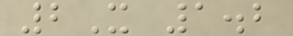2X 1.2
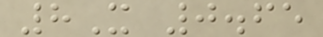8X 0.65
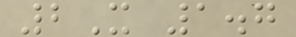2X 1.7
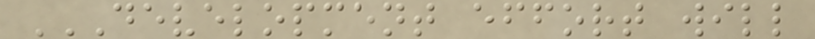DEVELOPMENT EFFORT WILL
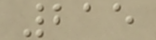215
